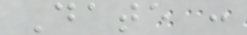Date :
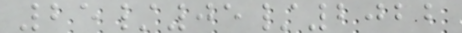25/05/2022
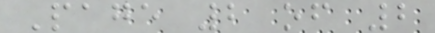Page 2 of 2
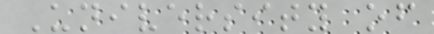University of
